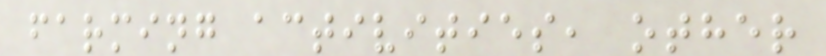farming activities, other
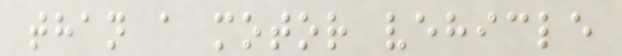than a motor vehicle
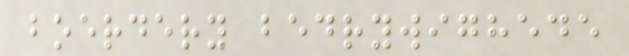boerdery bedrywighede
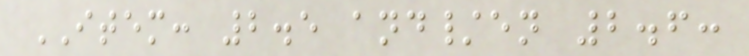ITEM: 2.5 and/en 2.6:
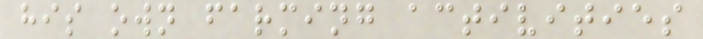his own farming activities
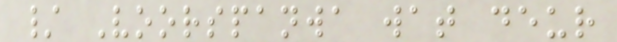/ Voorspanwa wat deur
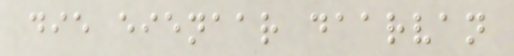die eienaar daarvan
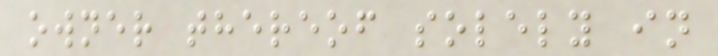owner thereof solely in
